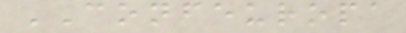CONFEUROPA
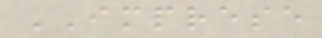IMPRESE
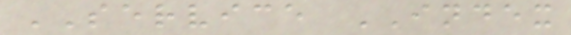SERVICE INDEX
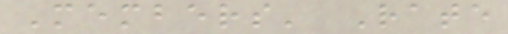Members' Rate
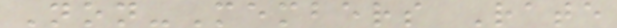Non-Members Rate
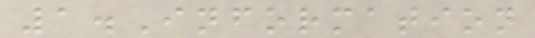1.Information
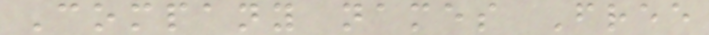Company names Free
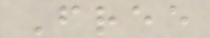Free
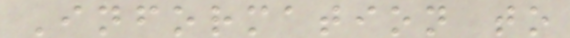Information to
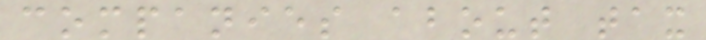companies about tax
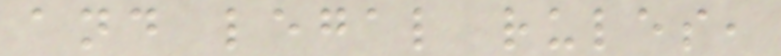and legal rules,
